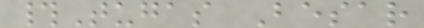#Tugas Besar
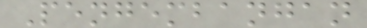Pengembangan
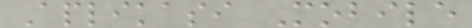Aplikasi Mobile
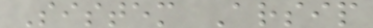Sistem Arsip
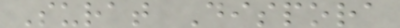Surat Dispora
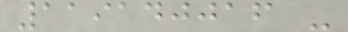119140016 -
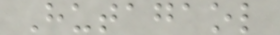Hutagaol
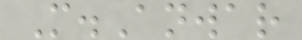M.Anwar
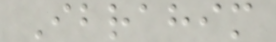Ibrahim
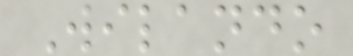Wilando
